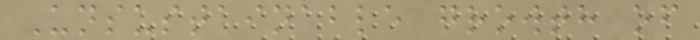Unsustainable growth of
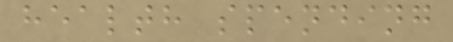health spending
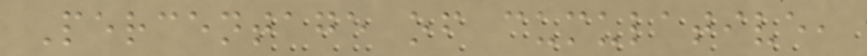Percentage of cumulative,
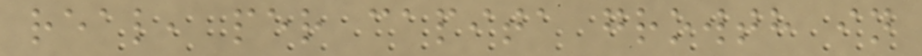real, per capita growth in
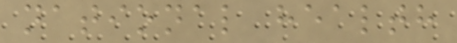national health
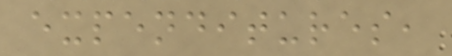expenditures,
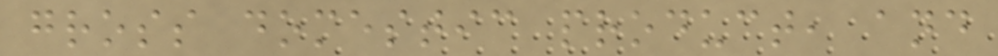gross domestic product, and
